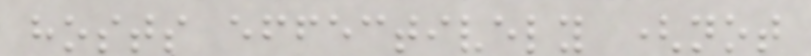hosts effectively (not
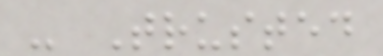- Trusted
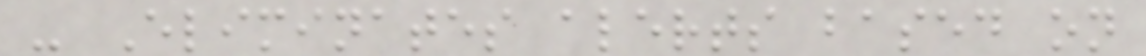- Eliminates alerts based on
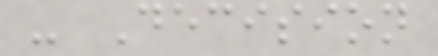- Decision
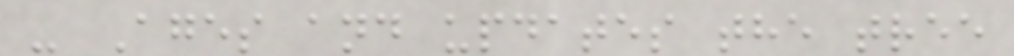- Ages and updates the tree
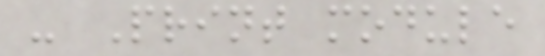- Print module
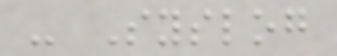- Syslog
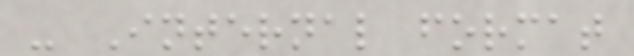- Internal format
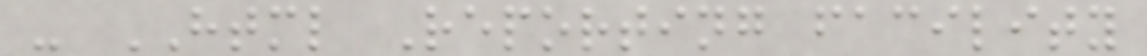- HTML Reporting facility
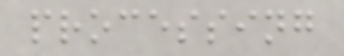processing
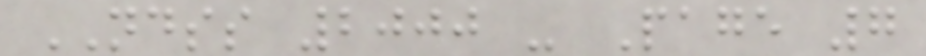NDSS 2000 - Page 7
